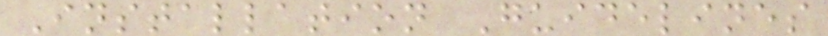Installation Guidelines
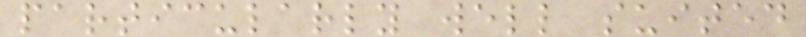particularly well suited
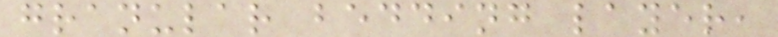granular bedding layer,
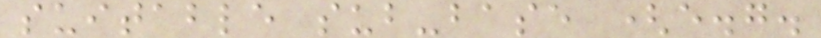suitable sub-base (e.g.
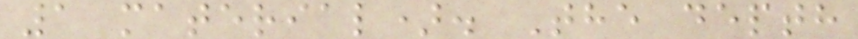1 material). The depth
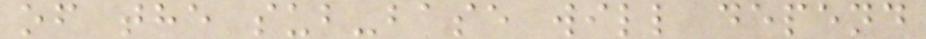of the sub-base will depend
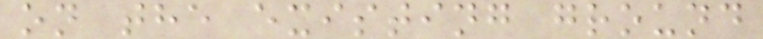on the existing ground
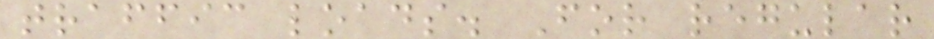traffic loads. For regular
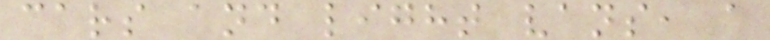cars and light vans, a
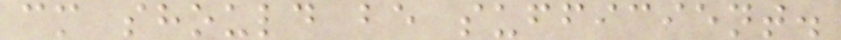cm should be sufficient.
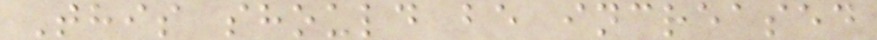This should be increased
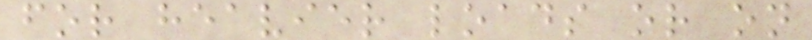for heavier loads or on
